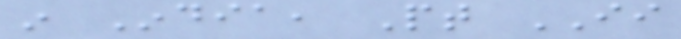in India, Pt II
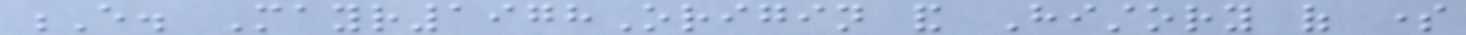E. Mayr1978Origin and History of some
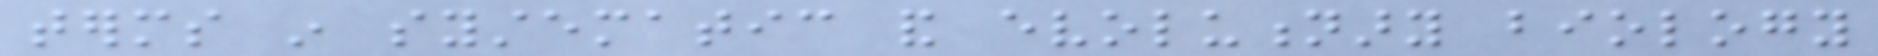terms in systematic and evolutionary biology
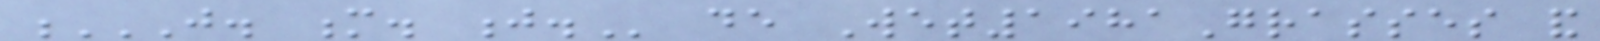J. M. J. de Wet1981Grasses and
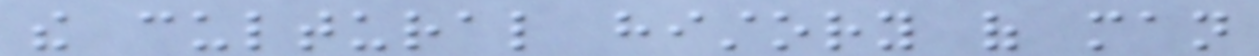the cultural history of man
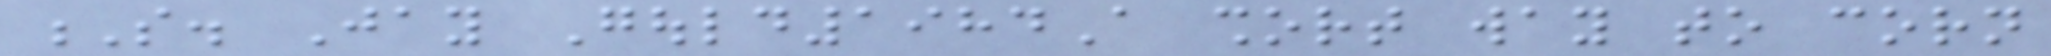S. Jay Gould1984A short way to corn
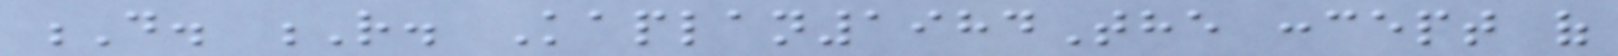D. R. Kaplan1984The concept of
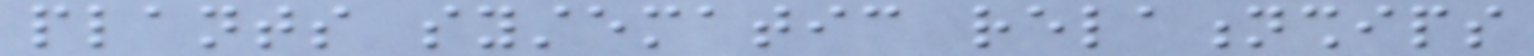plants systematic relationships
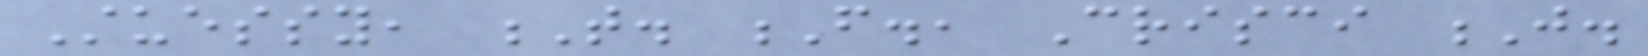Stuessy, T. F., Crisci J.
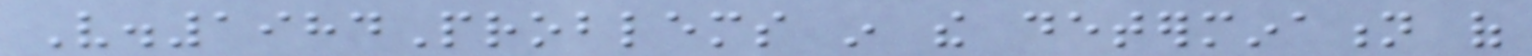V.1984Problems in the determination of
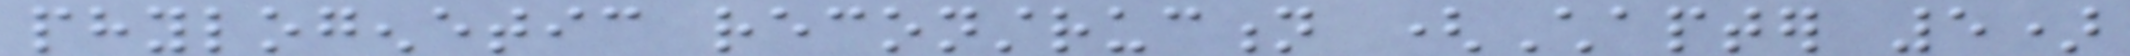phylogenetic reconstruction (Chapter 5)
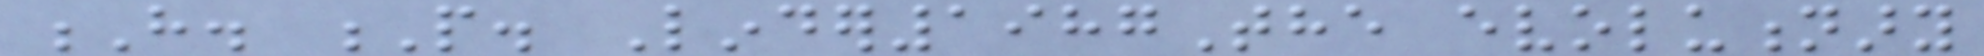H. P. Linder1987The evolutionary
